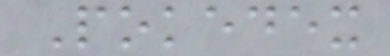Pokedex
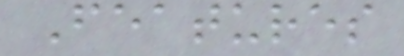Features
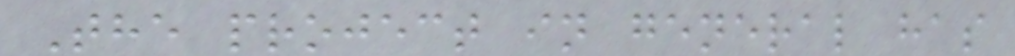The project in general has
